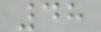48
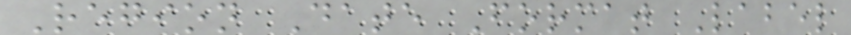Region Date Format Label
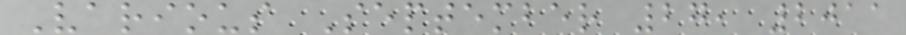Various September 27, 2011
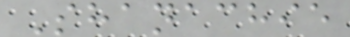Shanachie
